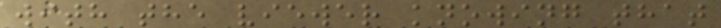with the viewer knowing that
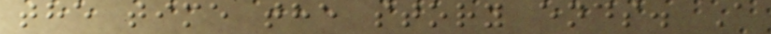the time the story ends. A
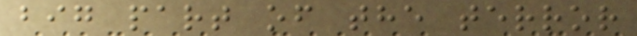big part of the terror
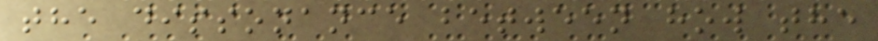the dissonance between how the
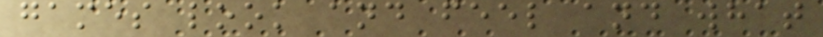games look and feel and what
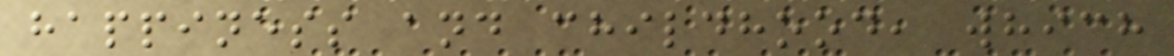happiness and childhood, which
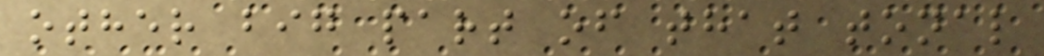other big part of that tonal
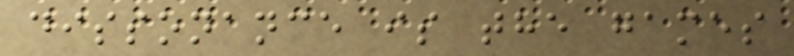dissonance is the games
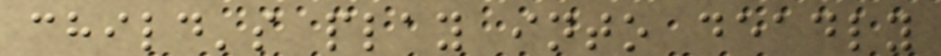child's play into deadly
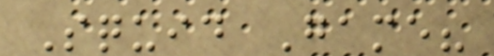Squid Game?
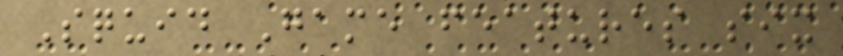Squid Game features six
